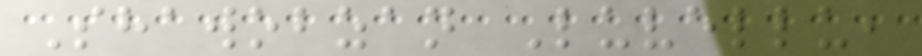Shawobzan Luvellu,
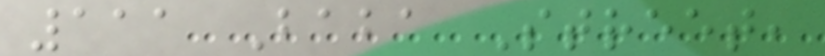111 Baba Street,
